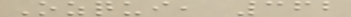Ozqui, 362
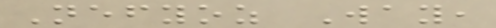Nefyoz Way,
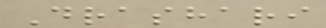Drashari
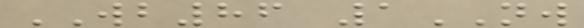WB86 1NW
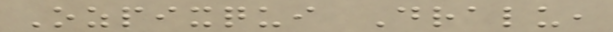Ozpixqui Dralu,
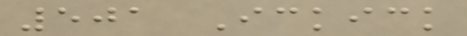501 Ickick
